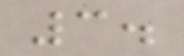3.
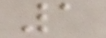1
